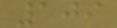109
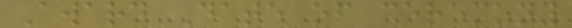Award Date of ceremony
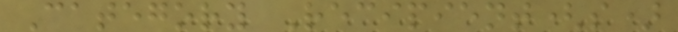Category Recipient(s)
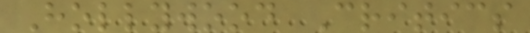Hollywood Critics
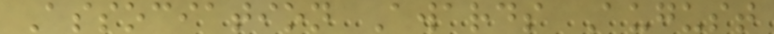Association Awards August
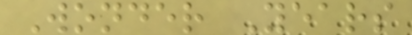Wonder Years
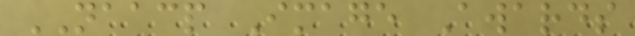NAACP Image Awards
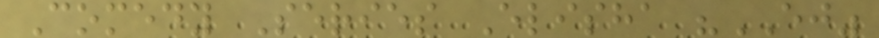Comedy Series Elisha "EJ"
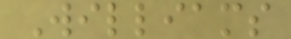Williams
